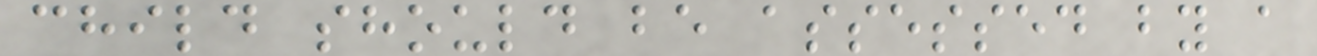child should be assessed by a
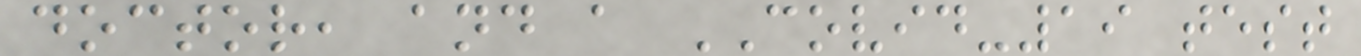doctor, and a COVID-19 test
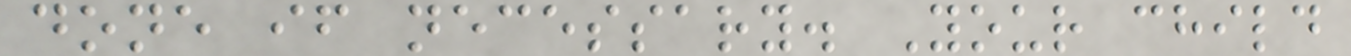done if necessary. Your child
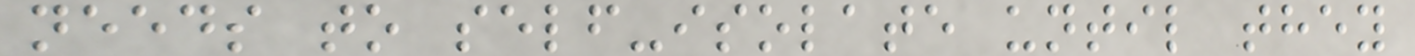needs to self-isolate until they
